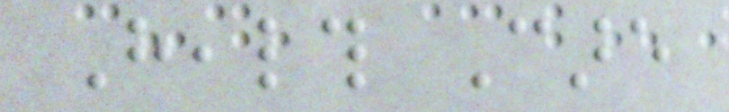Health Care
